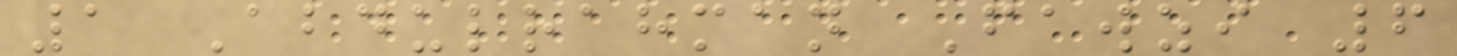1 Abdulrahman Fawzi 6
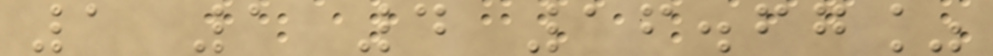1 1 4 16.67%
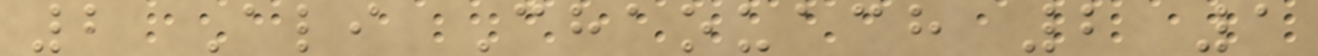2 Ali Chaouach 2 1
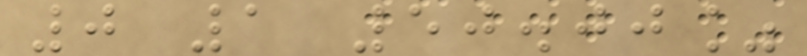0 1 50.00%
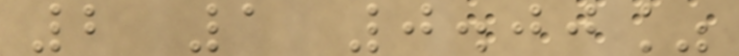2 1 0.00%
